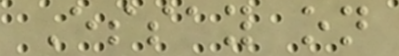Essay on
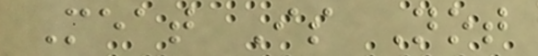Meat Is Not
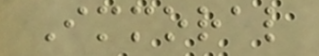Immoral
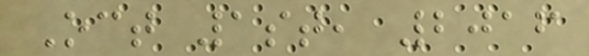Oct 1st, 2016
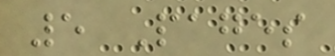5 Pages
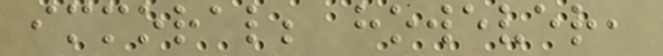immoral; however,
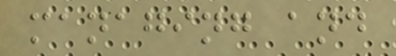managing and
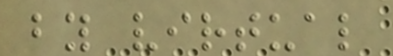by virtual
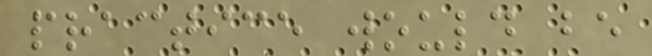practice would be
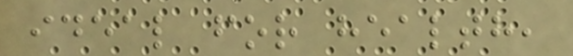ideal for health,
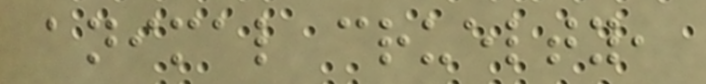animal cruelty,
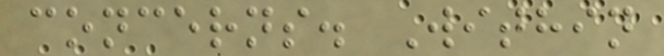concerns. Within
